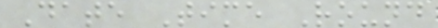Date Time Round
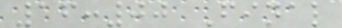16:00 Final
